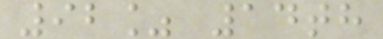92% 14th
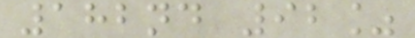182nd 92%
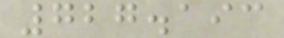727.193
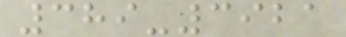389-3921
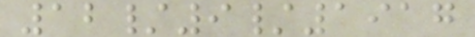12/9/1917
